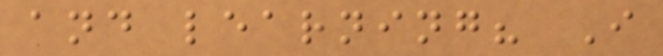and learning? I
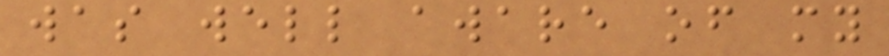was well aware of my
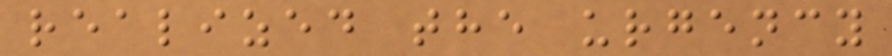realized the urgency
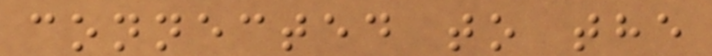connected to the
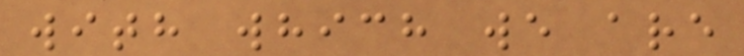with which we are
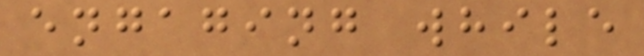engaging while
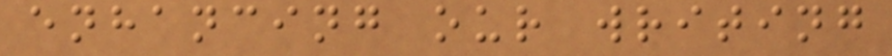enhancing our writing
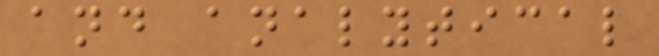and analytical
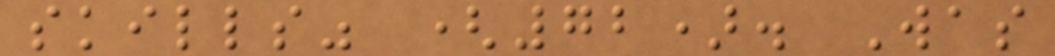skills" (72). Was
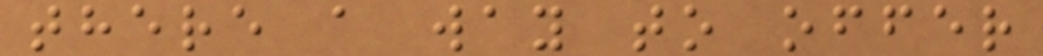there a way to offer
